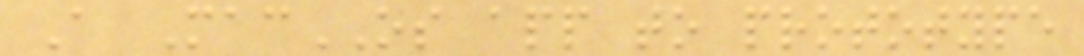A MacOS app to prototype
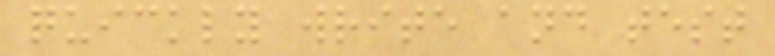quickly write and test
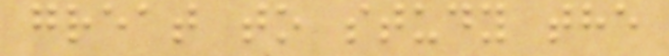great to study the
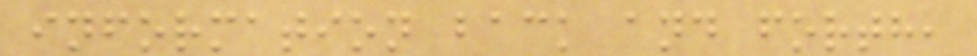information back and forth,
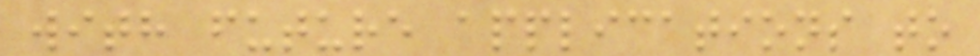with future applications to
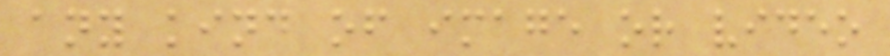any kind of image or video
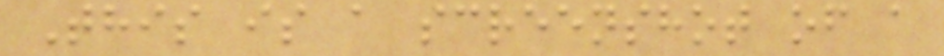This is a screenshot of a
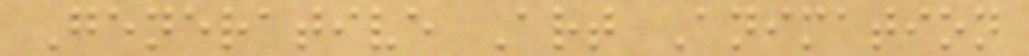Generative Art Animation
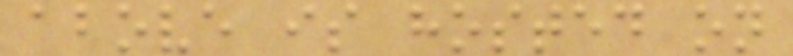above is hosted on
